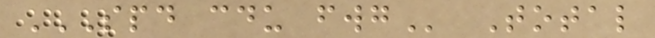SPD CDU FWG Total
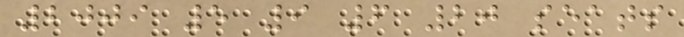2009 5 9 6 20 seats
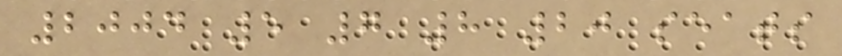2004 5 7 8 20 seats
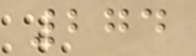274
